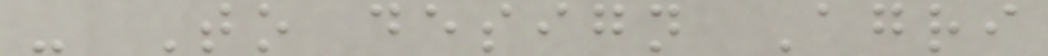- To design Agri
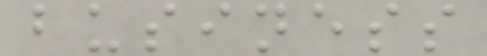business
